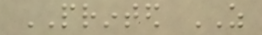PRINTED AS
